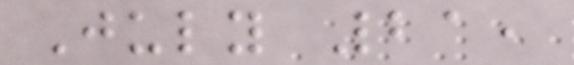July 21,
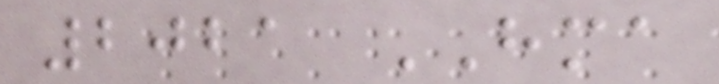2021 HMA
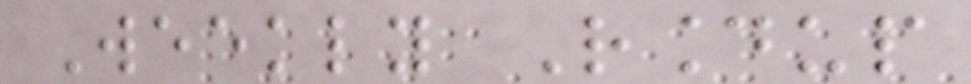Weekly Roundup
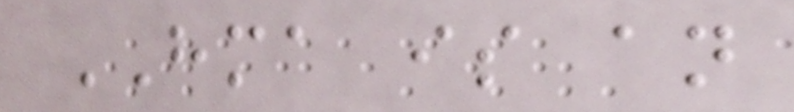HMA is an
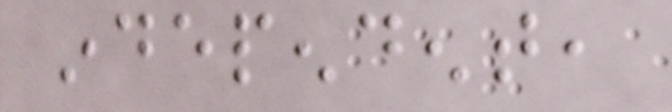independent,
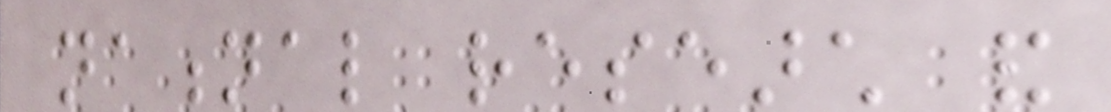national research and
